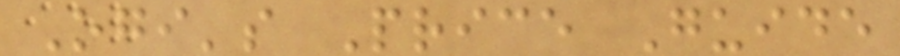Ogi's Price Guide
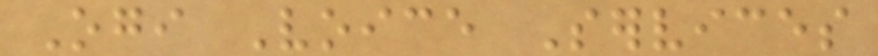Ogi Voice Services
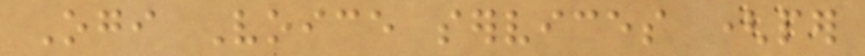Ogi Voice services (per
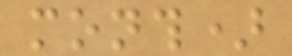month)
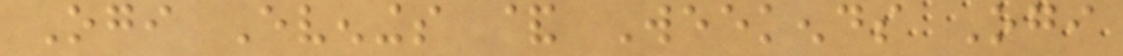Ogi Evenings & Weekends Ogi
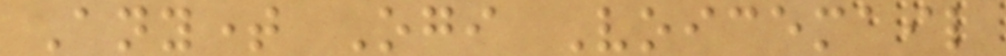Anytime Ogi Voicemail
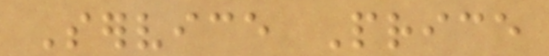Service Price
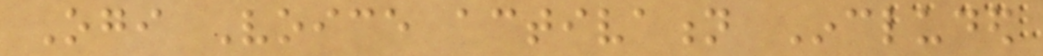Ogi Voice activation Included
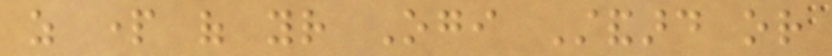as part of your Ogi Standard or
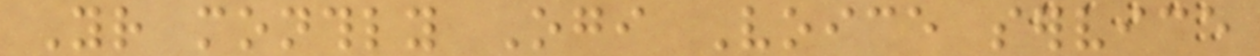Your monthly Ogi Voice service
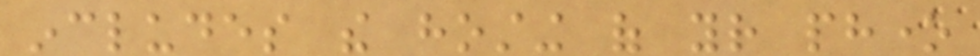includes the hosting of your phone
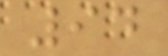94
